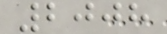2008
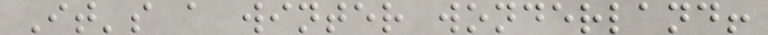It's a winter wonderland!
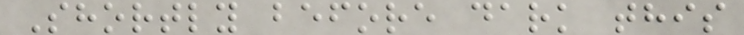Shortly before dark this
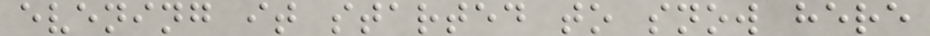evening it started to snow here
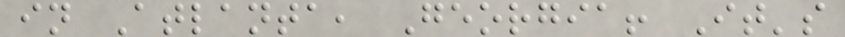in Atlanta, Georgia! It's
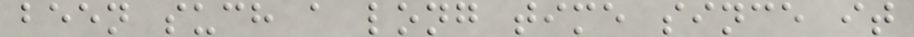been such a long time since it
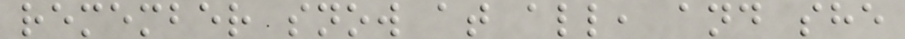remember snow at all, and she
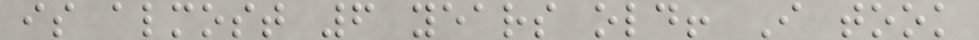is almost 6 years old! I took
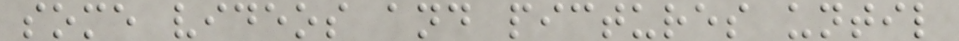some videos and pictures until
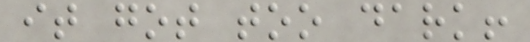it got too dark!
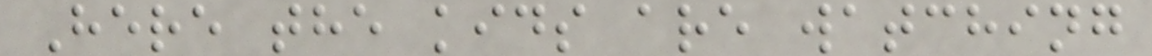Here the kids are watching
